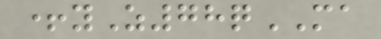+yZ78qMA
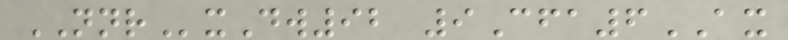NNRxDw92 9Cfa6AX
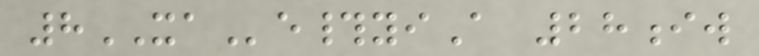8XAe#yiA 28iw
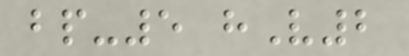bp-5 hV2
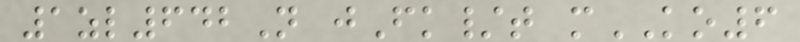1zl642N jFk/t mKO6
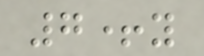7+y
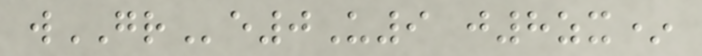wGRe0U9 j8zx*
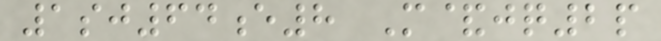1sj64e8 M&jq2p
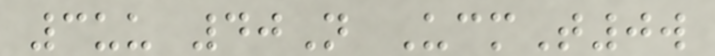3uu 40N UcmT0w
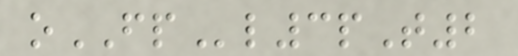oFPl3pT2
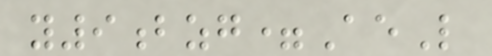y9bzg=AeL
